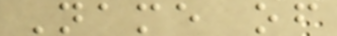Name of
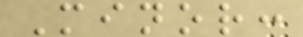Minor:
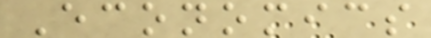Economics
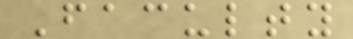Faculty
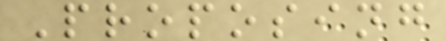Proposing
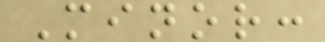Minor:
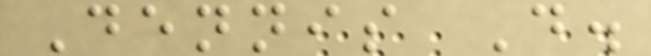Dennis D.
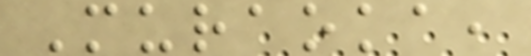Muraoka,
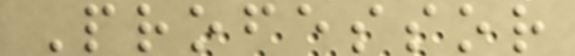Professor
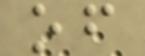of
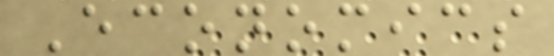Economics
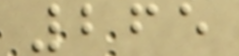265
